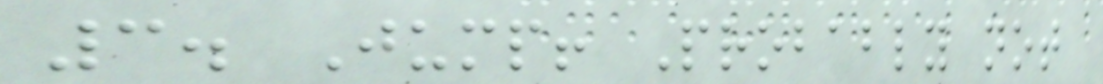3. Jump! Probably not
